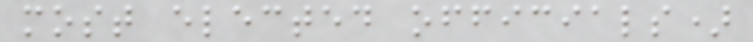most elected officials)
